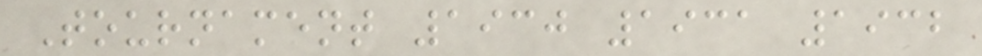Tournament 1930 1931 1932
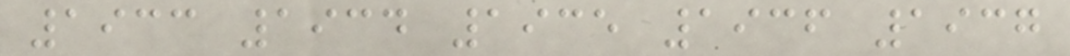1933 1934 1935 1936 1937
